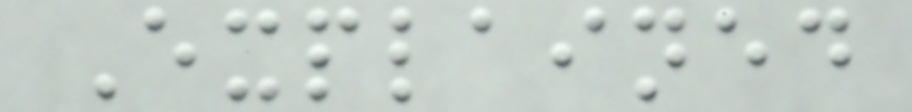Explained
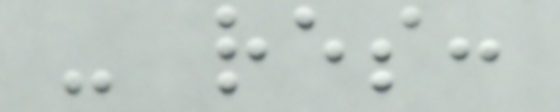- res:
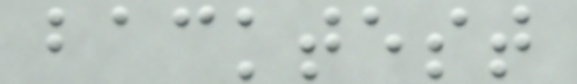backtest
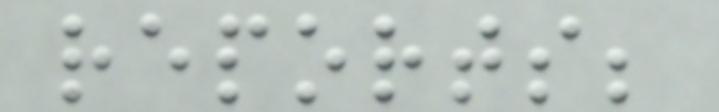reports;
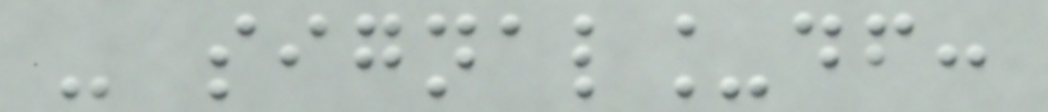- signal_df:
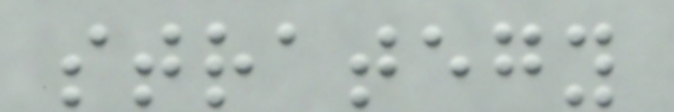strategy
